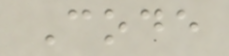Code
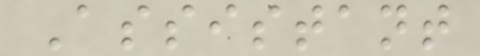Assistant
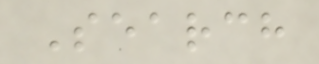Search
